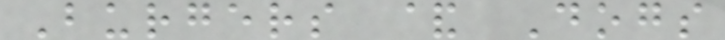Burgers & Dogs
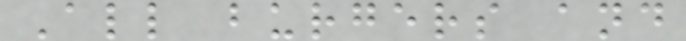All burgers and
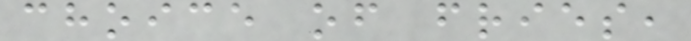choice of fries,
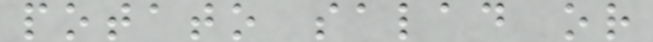potato salad or
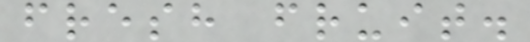fresh fruit.
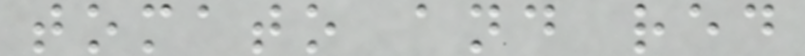tomato and red
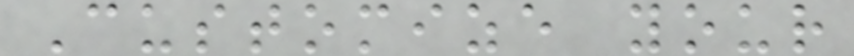Customize your
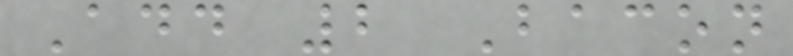Add 2 Bacon
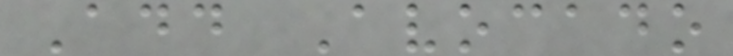Add Avocado
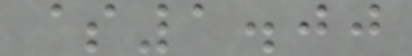$1.00
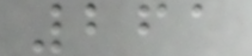261
